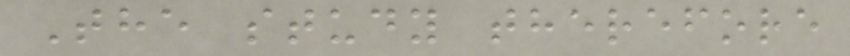The study therefore
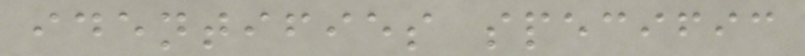identifies specific
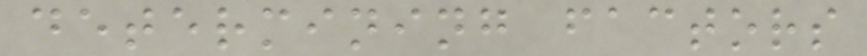determining factors
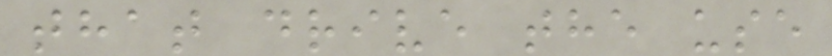that drive the use
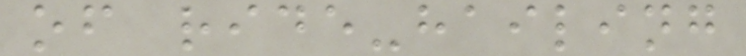of ride-hailing
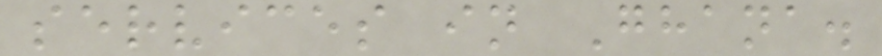services in Ghana.
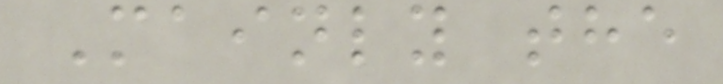Mainly the
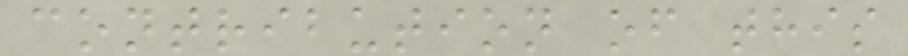contribution of this
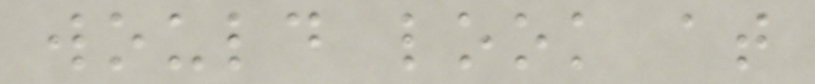would look at
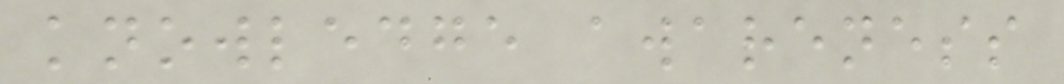knowledge awareness
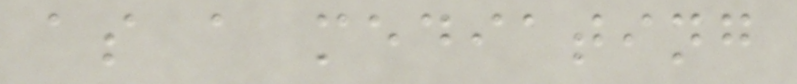as a mediating
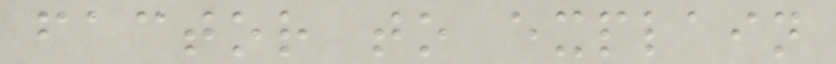factor to explain
